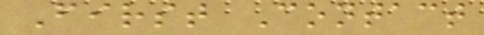First Contact
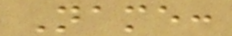Name:
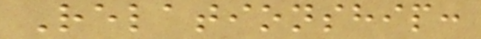Relationship:
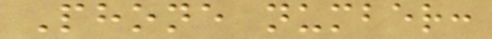Phone number:
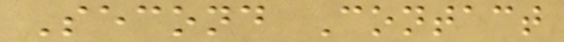Second Contact
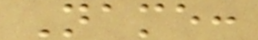Name:
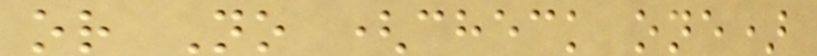or No (check one)
